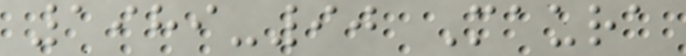1989-90 Maura
